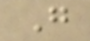G
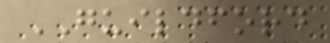GUILDFORD
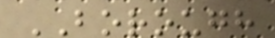BOROUGH
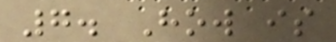7. How is
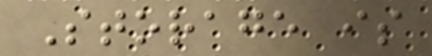Storage is
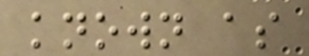known as
